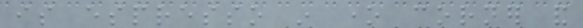is espresso in one corner and
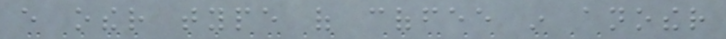every other type of coffee in another
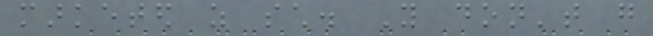marketed as such. You don't go
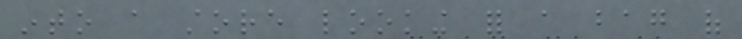into a store looking for a bag of
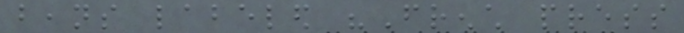beans labeled "French press
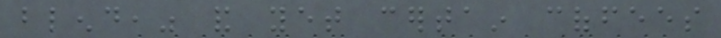blend," and yet certain coffees
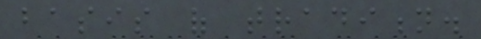basis of tradition.
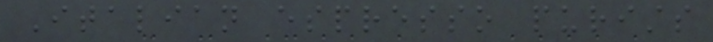Italian espresso purists
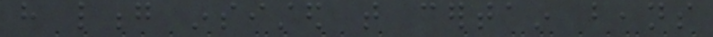have long insisted that certain beans
